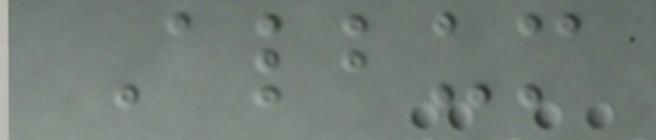Album
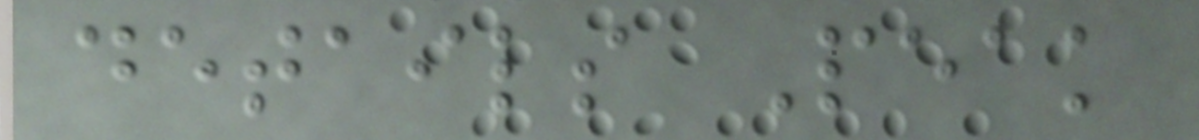details Peak
